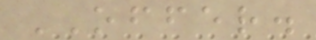OFFER.
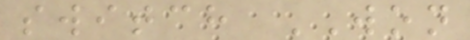switch WON
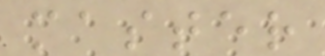master
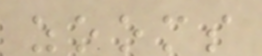zooms
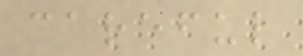careful
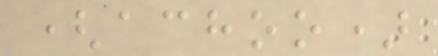(achoo)
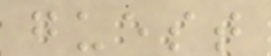guest
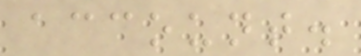account.
